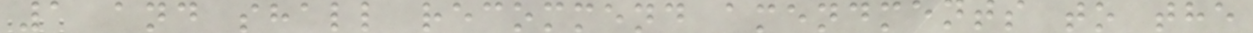1 and shall recommend amendments to the
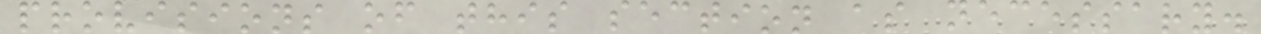provisions of this section as necessary.
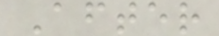After
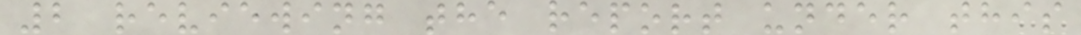2 reviewing the report under this
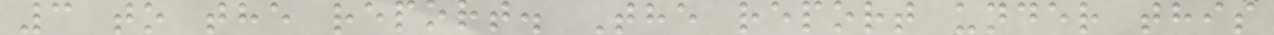3 to the report. The report under this
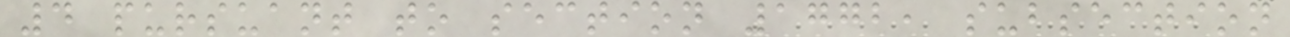4 pursuant to section 1772, subsection
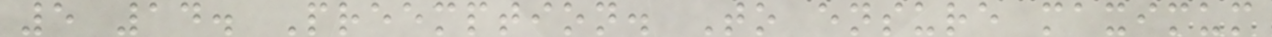5 14. Preemption. To ensure maximum
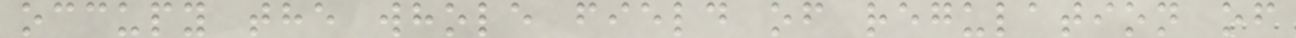occupy the whole field of regulation of
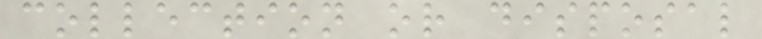collection or disposal
